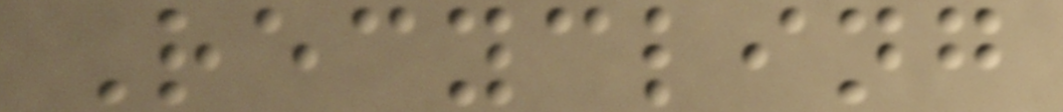Recycling
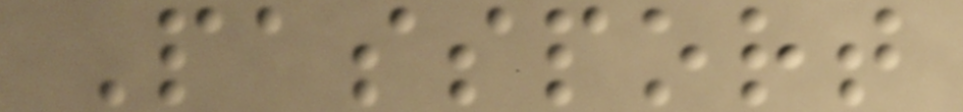Passport
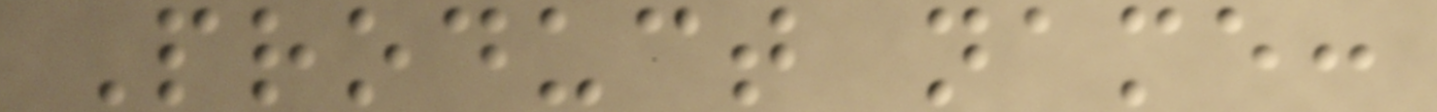Product name:
